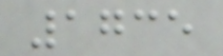1735
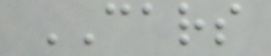CARS
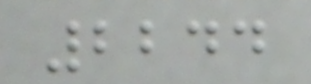2244
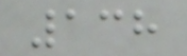138
